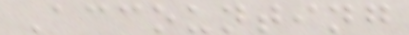Accounting
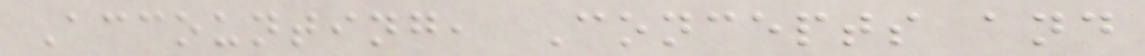Accounting, Concepts and
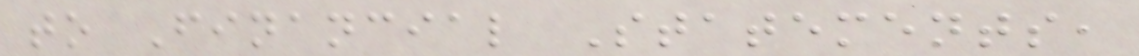to Financial Statements,
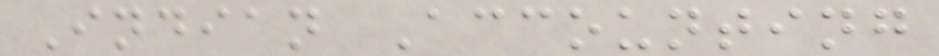Indian Accounting
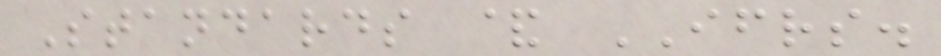Standards & IFRS.
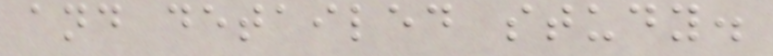and detailed study.
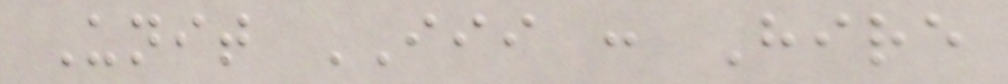Unit III : Hire
